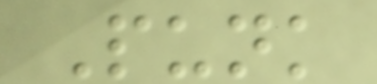Punk
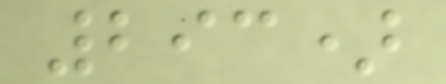293)
